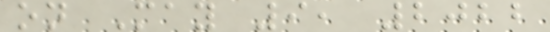on May 9, 2022
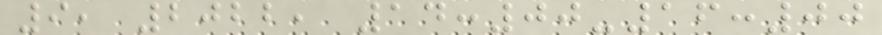9, 2022, 14:00-16:00
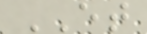ET
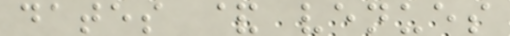dates & venues
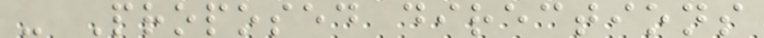- Proposed directions
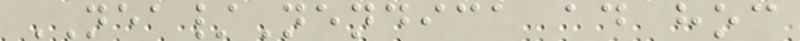NEA/Nendica ad hoc
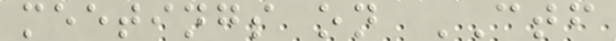meetings on CTF
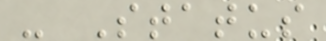- Status
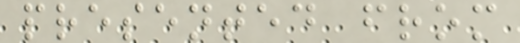presented from
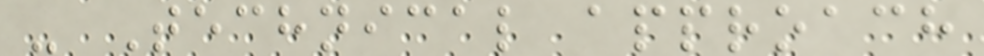- Technical approach
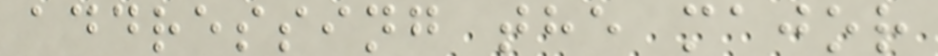addressing the major
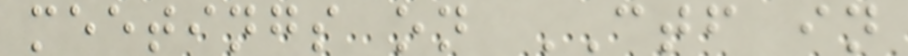meetings on CTF in
